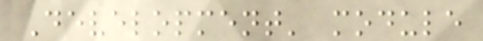Development' module
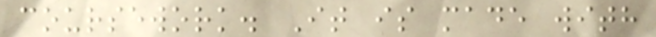coursework. It is made with
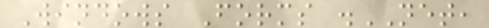Windows Forms .NET,
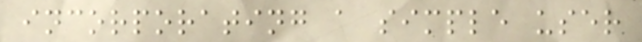incorporating a simple user
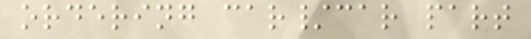ordering car/car part
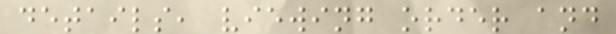details, viewing order and
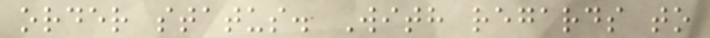order status. With regards to
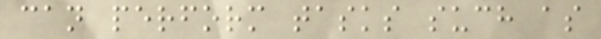can perform tasks such as
